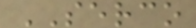SERCO
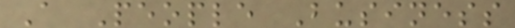A People Business
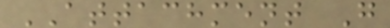ATTACHMENT G
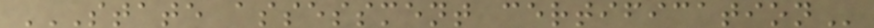STATE ASSESSMENT CERTIFICATION
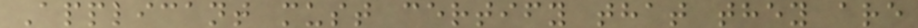Applicant must certify that they are
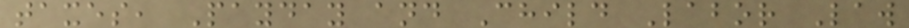taxes, Payday and Child Labor Law
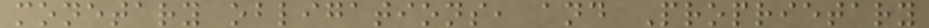monetary obligations, and Proprietary
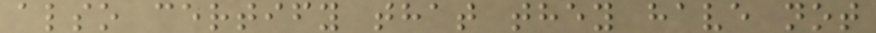also certify that they have not
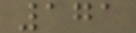171
